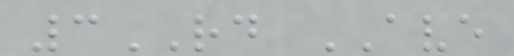3RD AVE
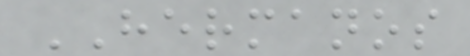HERMANOS
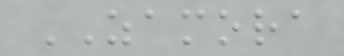ZAMORA
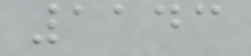1143
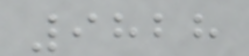9828
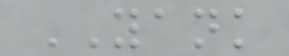YANK
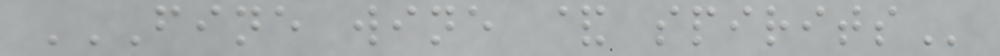FINE WINE & SPIRITS
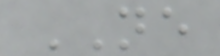NE
